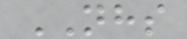NHS
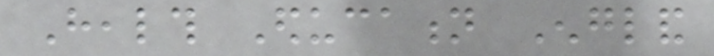Health Education England
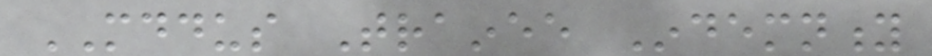MDDUS Trainee Indemnity
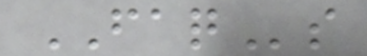FAQs
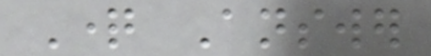Question Answer
